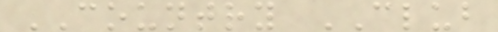COUNTRY CLUB
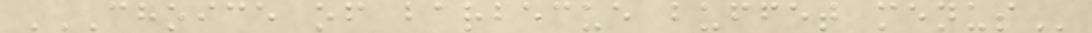CHOICE OF BARBECUE BUFFET MENUS
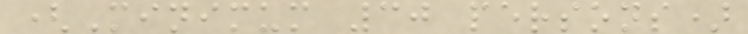(Minimum 30 persons)
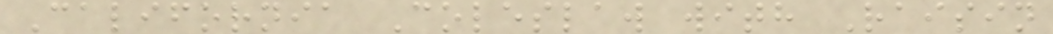California Coleslaw with Raisin
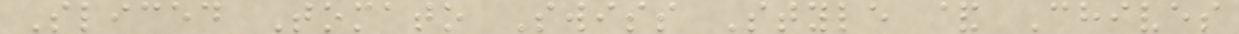Sliced Tomato Swiss Style & Chives
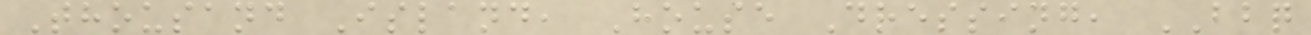Thousand Island, House Dressing, BBQ
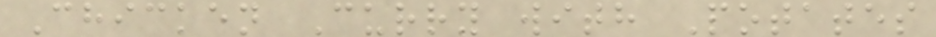Chicken Curry with Potates
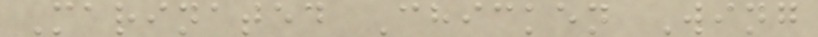Marinated Chicken Wing
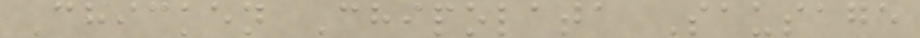Chicken Chipolata Sausage
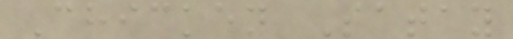Chicken Satay
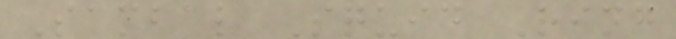Sambal Squid Ring
